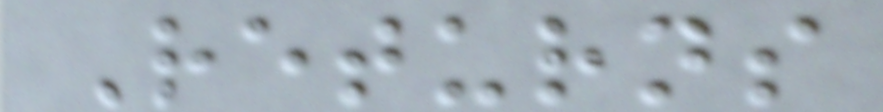Returns
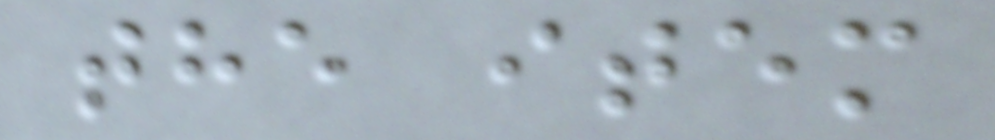the item
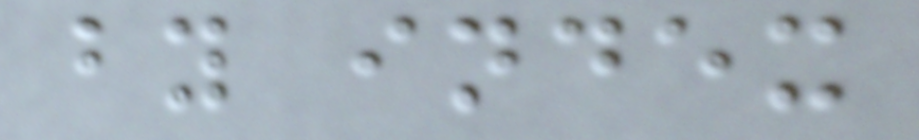by index
